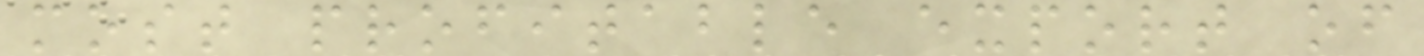most profitable export of
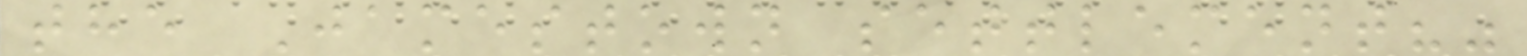the Jamestown settlement?"
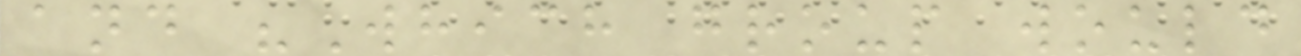and "Which group would
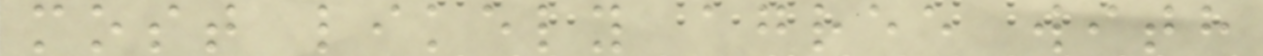most likely agree with
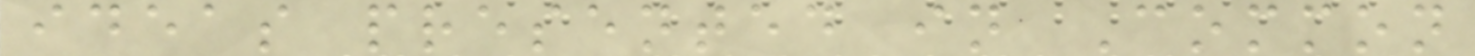ideas presented in Common
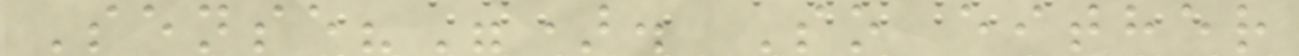Sense?"). So either
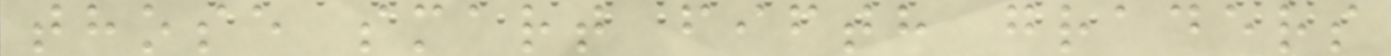those smart fifth graders
